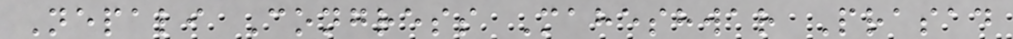Nepali Congress Maheshwar Prasad
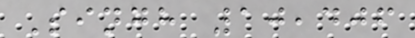Singh 10,406
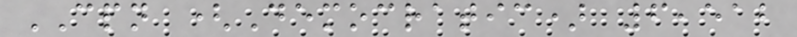CPN (Democratic) 6,512
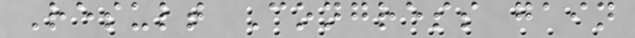Result Congress gain
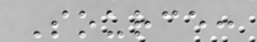Source:
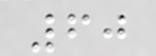60
